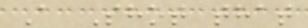A Shot that
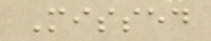Missed
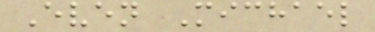Even Michael
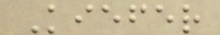Kiefer
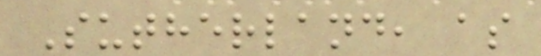Sutherland, as
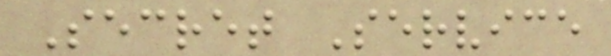Secret Service
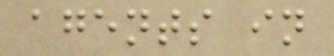agents in
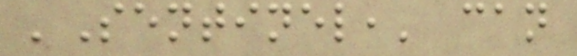'Sentinel,' can
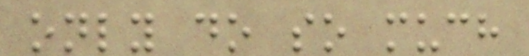only do so much
